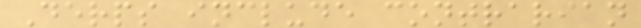Derps include contrarian
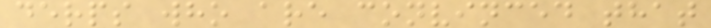derps who are convinced that
